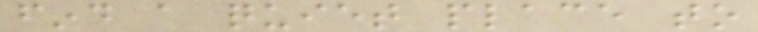find a quiet place to
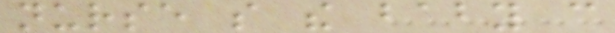nurse so the baby can
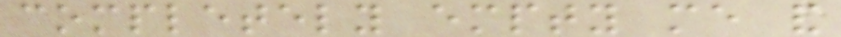completely empty me and
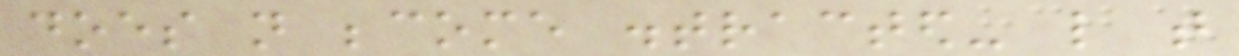does not become distracted- like that
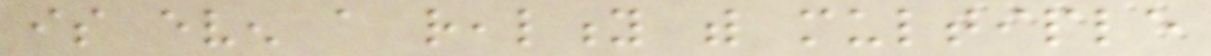is even a reality with multiple
